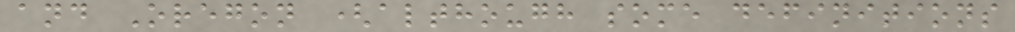and Oregon (although some definitions
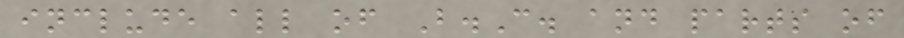include all of B.C. and parts of
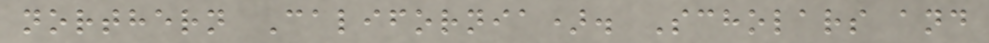northern California). Scholars and
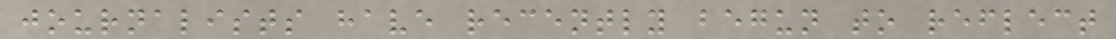journalists have recently begun to reflect
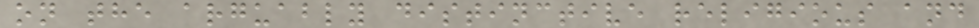on the arguably distinctive religious and
